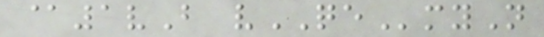@1vB vQEmyN
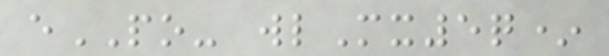ePO- wlMx5q*
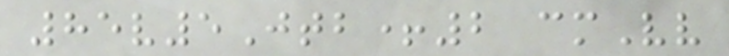85v5Jtb+2 cmVv
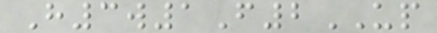H3w1F2UP
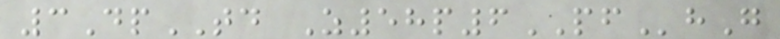3DpTD Z58p6PFhG
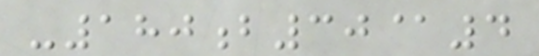-180b30@4
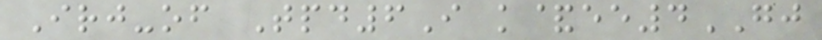Irj-of Tpd6I k&ee4GJ
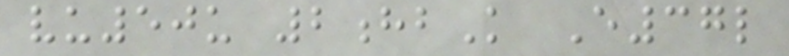vu50u 2hbK E37l
